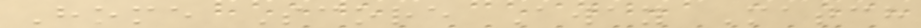Home Score Away Match
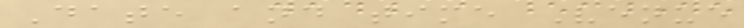Date and time Venue
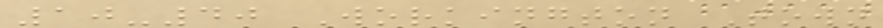10-40 Workington Town
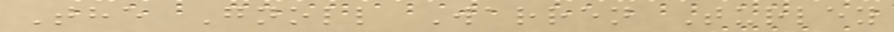The Gnoll Warren Turley
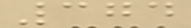374
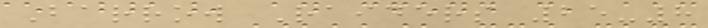Barrow Raiders 25-8
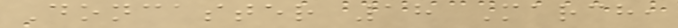Doncaster 18 March,
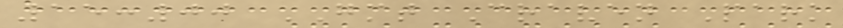15:00 GMT Craven Park
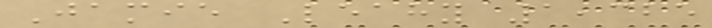Jamie Leahy 1,325
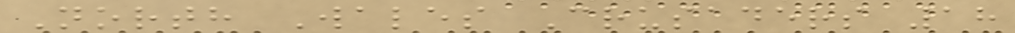North Wales Crusaders 18
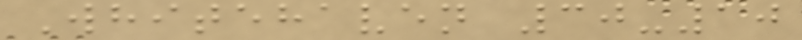Whitehaven 30-10
